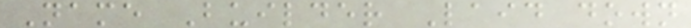Name Builder Laid down
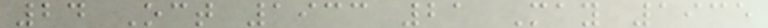24 Oct 1933 21 May 1935
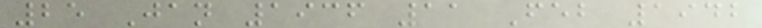25 Jan 1936 11 Feb 1942
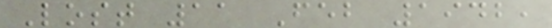Lost 11 Feb 1942,
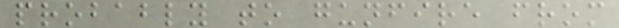probably to gunfire from
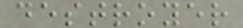destroyer
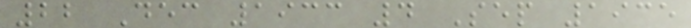22 Dec 1933 4 Sep 1935
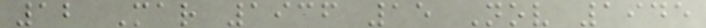12 Mar 1936 15 Nov 1945
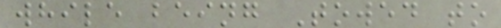while being Towed to
